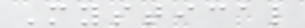Mystical
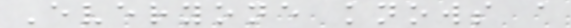Everyone knows a
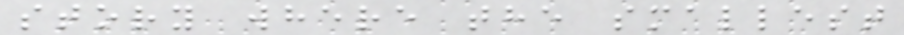story where the smallest
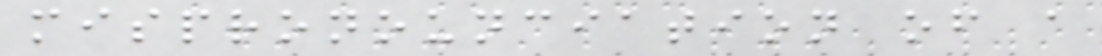mispronounciation of a
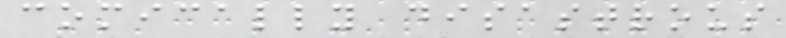comically disastrous
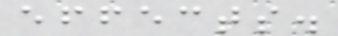effects.
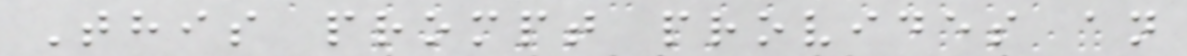This prompt provides an
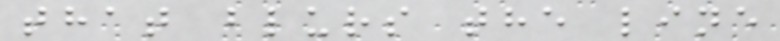that blurs the line
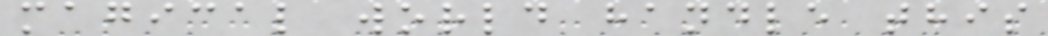magical world handle this
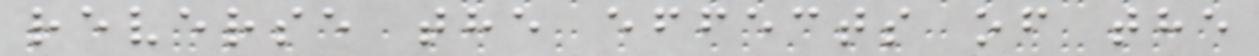reverse the effects of the
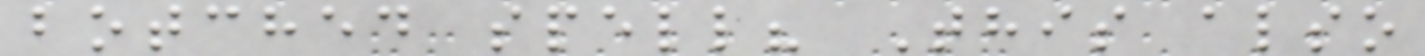botched spell? This also
